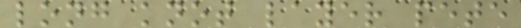long knot layer pete
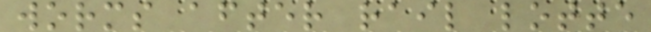worms after rail lotte
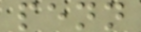penn
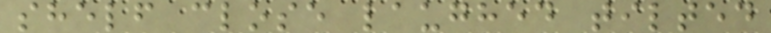shelf close laughed tilted
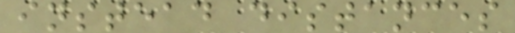instead distances
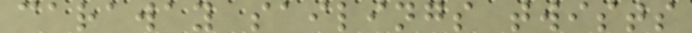caraway sailings twists
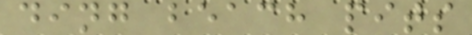ding beach pits
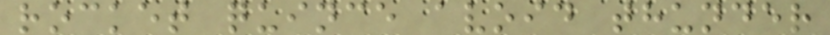rocket quince avoid thunder
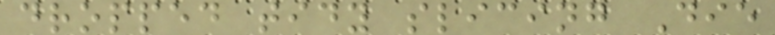dropped tidy slicing Die
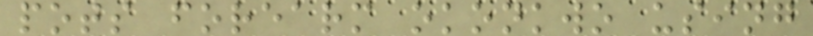pots forearm okonkwo using
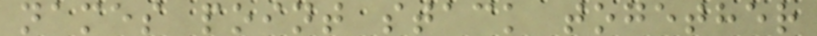names point stack together
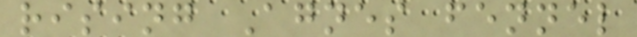rising Agnes fennel
